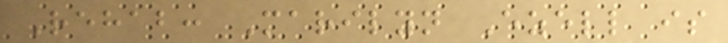Rehab: Marilyn Ezell is
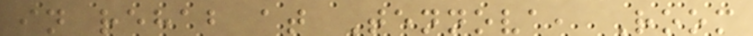in rehab at Tennova, Room
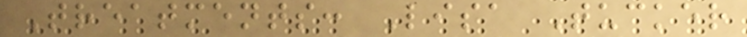Treatments: Lisa Tucker
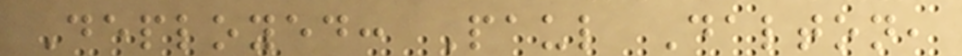Deployed: Paul Dalton,
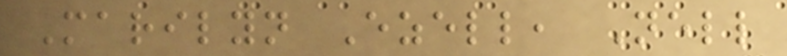Marilyn Ezell, Nell
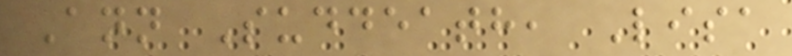Ann Suddeath, Lisa
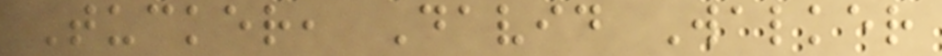Tucker, David Walker
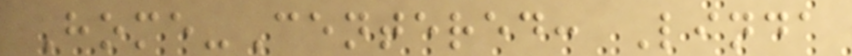Home-Centered: Linda
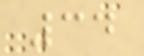34
